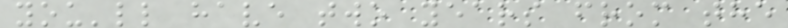you'll have two years from the
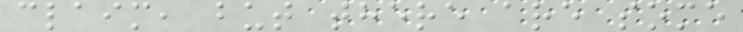claim, but there are some
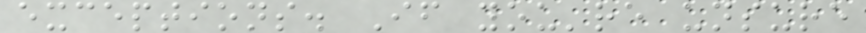exceptions. If you're unsure
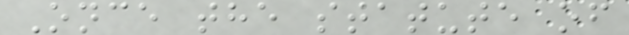Once the statute of
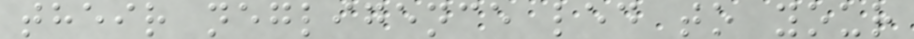their negligence led to your
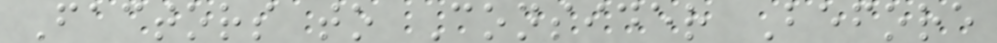Factors to Consider Before
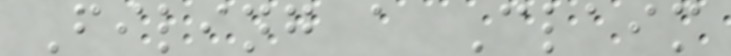Filing a Claim
